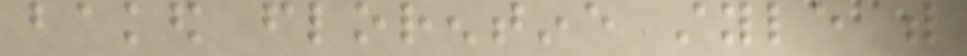baked florentine style with
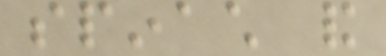spinach and
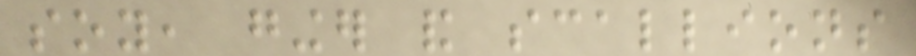soy, ginger and scallions
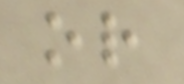or
